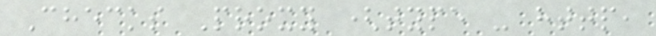Checks Proxy (type - http,
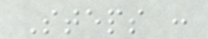Steps :
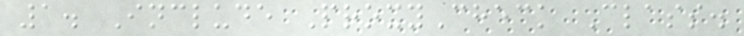1. Include ProxyCheck Class.
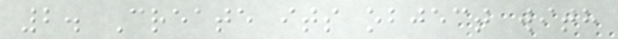2. Create its object with
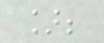];
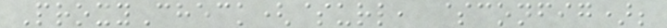ProxyCheck($url, $config);
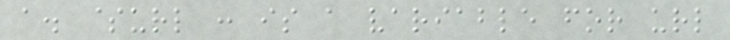a. $url : is a variable for url
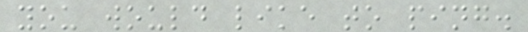you would like to ping.
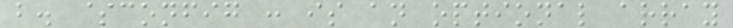b. $config : is an optional array
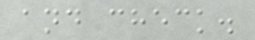and check.
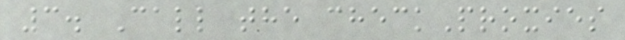3. Call the checkProxies
